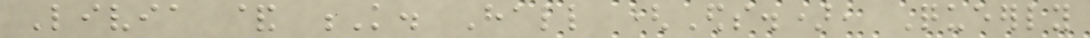Livia & K. Hall (Eds.), Queerly
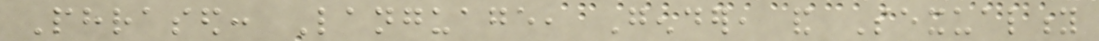Phrased: Language, Gender, and Sexuality
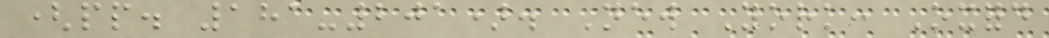(pp. 181-201). New York: Oxford
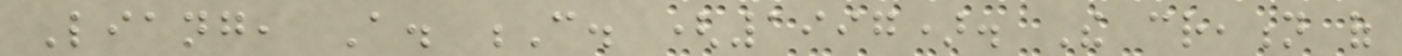Liang, A. C. (1997). The creation of
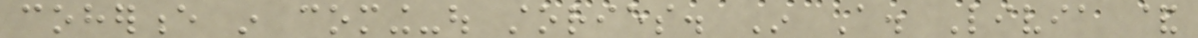coherence in coming-out stories. In A. Livia &
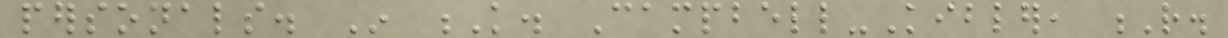personals. In K. Campbell-Kibler, R.
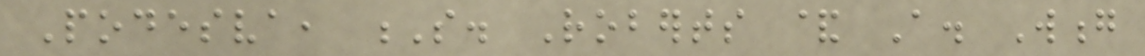Podesva, S. Roberts & A. Wong
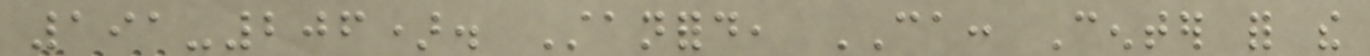191-206). Stanford, CA: Center for the
